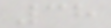38
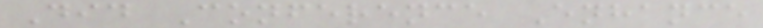Did Conference Enhance
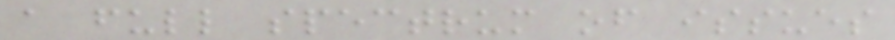a full spectrum of issues
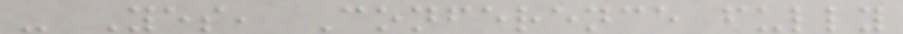- Yes, Conference fully
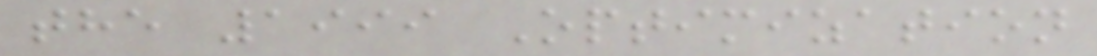the 1999 Optimization
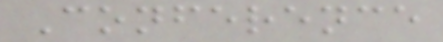Conference
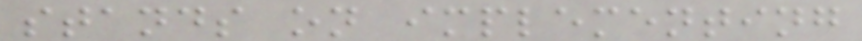stands on implementing
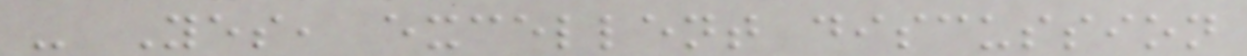- Yes, excellent discussion
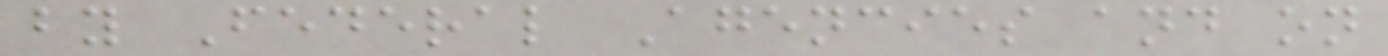by Federal Agencies and on
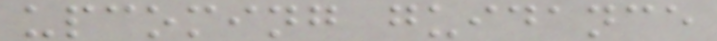upcoming guidance
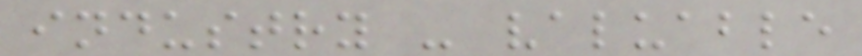industry - valuable
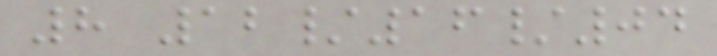8 12/16/04
